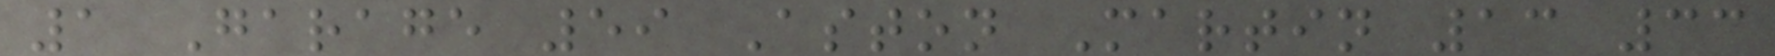1 Garage 59 Aston Martin 13 33
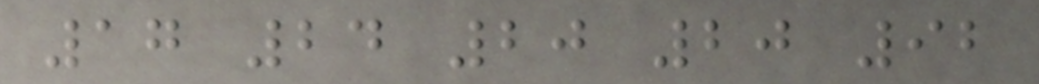17 24 20 20 92
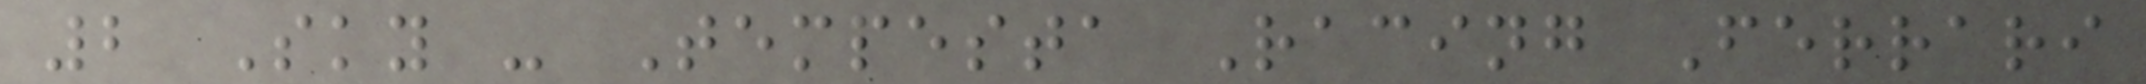2 Sky - Tempesta Racing Ferrari
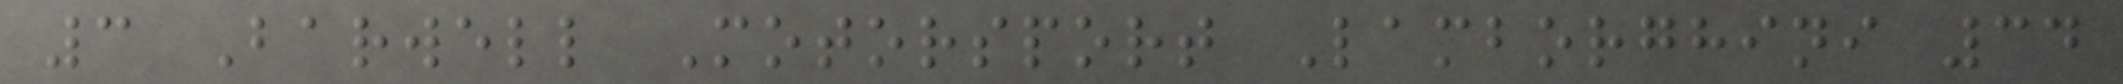3 Barwell Motorsport Lamborghini 34
